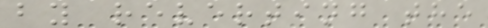by reverting the
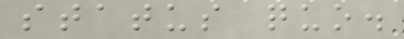status quo.
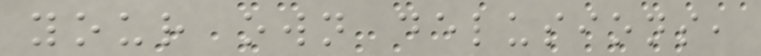your own delusions,
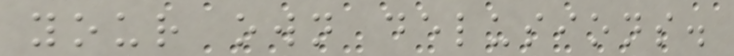your own delusions.
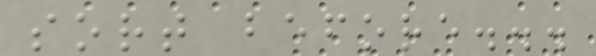sort before...
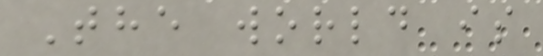The world is
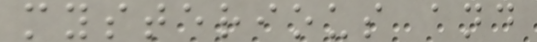mysterious and
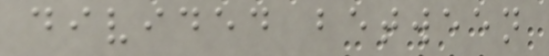divided between
